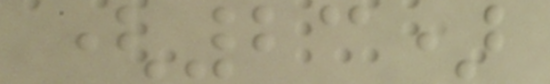(23)
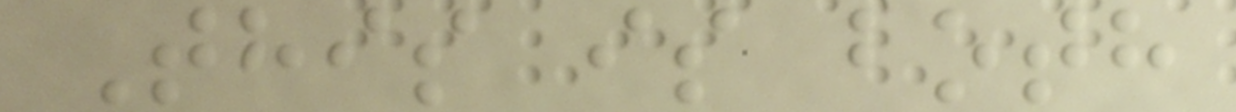This is both
